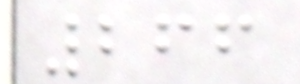266
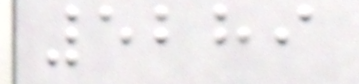5289
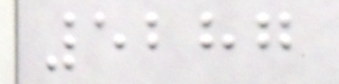5287
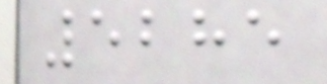5285
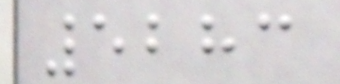5283
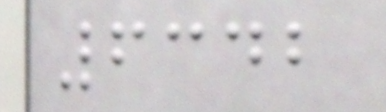6342
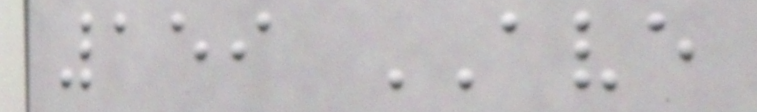159 AVE
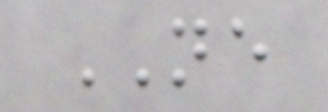NE
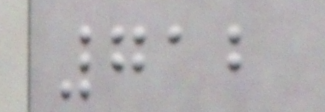712
